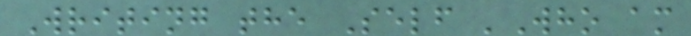Writing the Self 'Who am
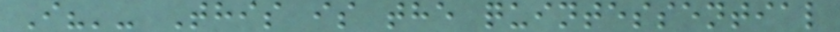I?'- This is the quintessential
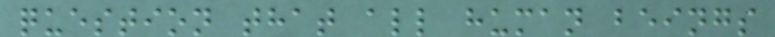question that all human beings
